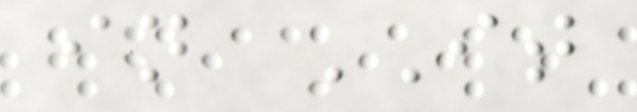in IT
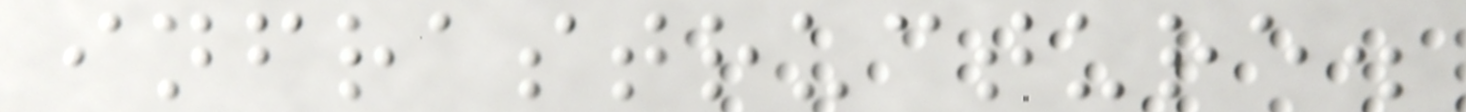infrastructure.
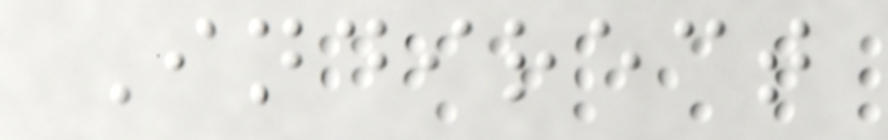Indirect
